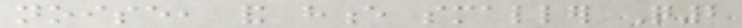noise, and hence smaller Q2
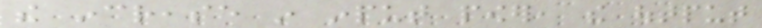the increase in input power, the output
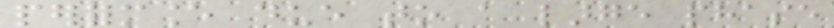performance due to a large phase
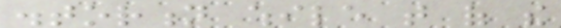distortion while that of the
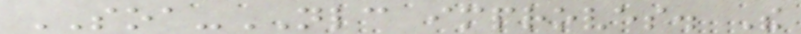SOA-NLC improves. The
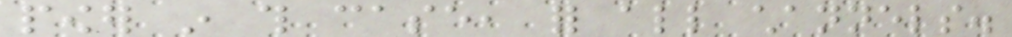power in this case, for all channels.
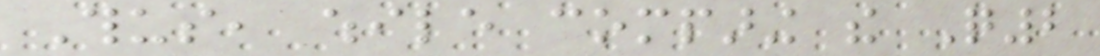Thus, while comparing the Q2
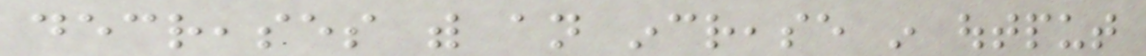decreases with an increase in output
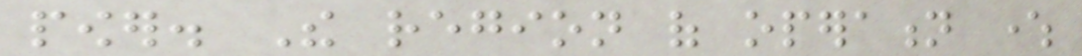power. The region of operation where
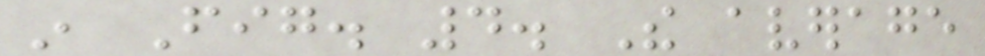in Fig. 4. The average
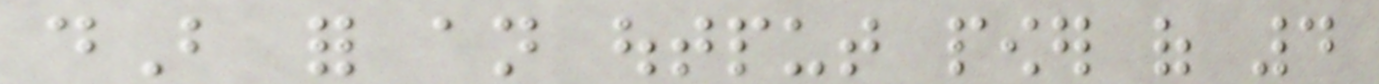dB for an output power of 4
